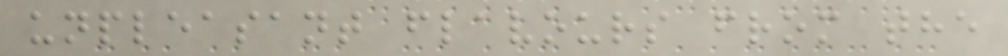unpleasant flavours from the
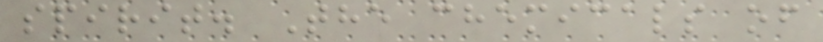spirit. The chemicals of
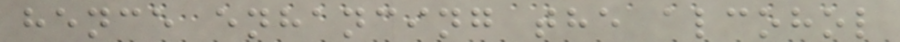hence enhancing the alcohol
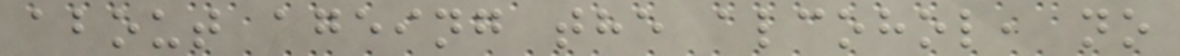about ageing the alcohol, no
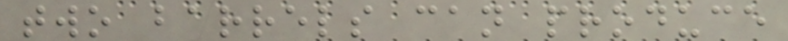two barrels can produce
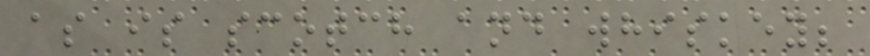as is scotch and whiskey;
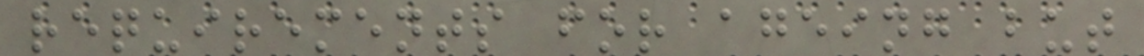requirements for ageing but
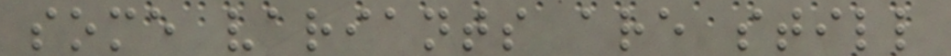some variants are still
